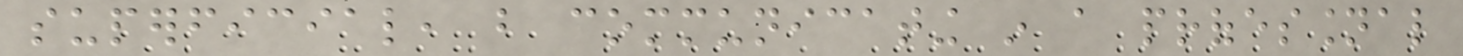superficial, but communicating in a professional
